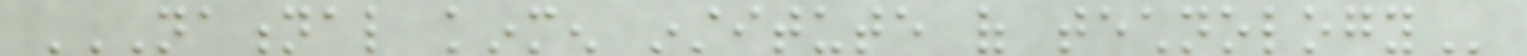NATIONAL KINMEN INSTITUTE OF TECHNOLOGY
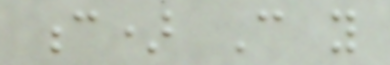c) Can you
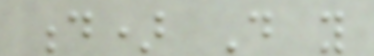d) Do you
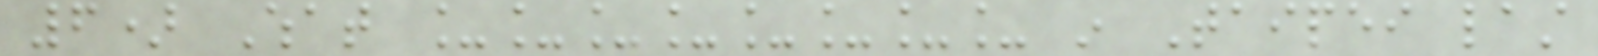6) What ________ in Taipei last
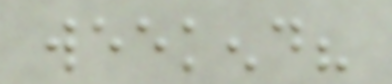weekend?
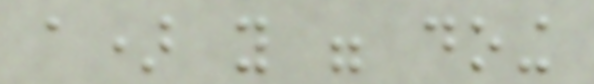a) you were doing
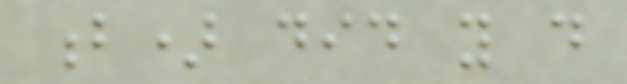b) did you do
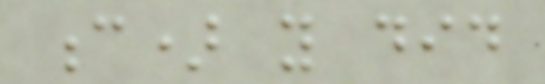c) you did
